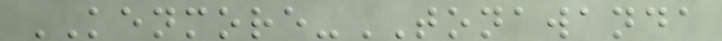KENMORE-TONAWANDA
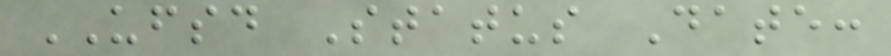UFSD Status Date:
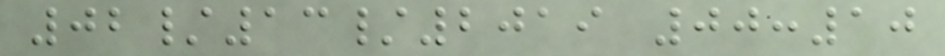02/13/2019 00:10
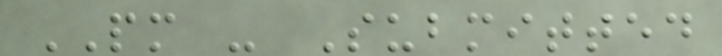PM - Submitted
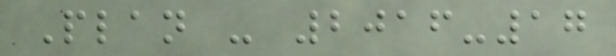Plan - 2016-17
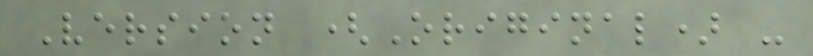Version (Original) -
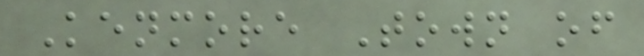Kenmore Town of
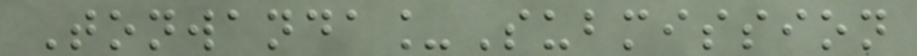Tonwanda_Submission
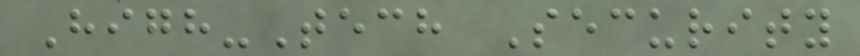High-Tech Security
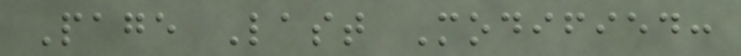Page Last Modified:
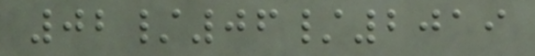02/06/2019
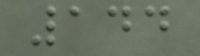144
